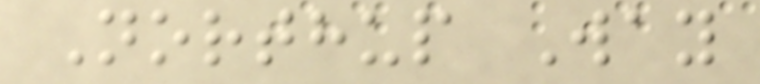Northup Way
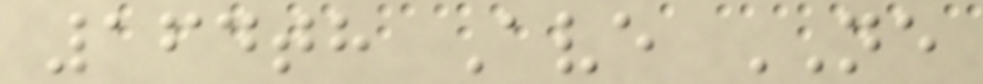164th Ave NE
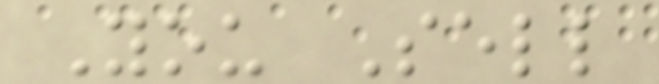You Sell
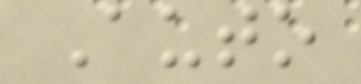Auto
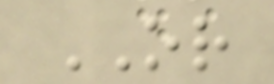OR
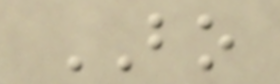BO
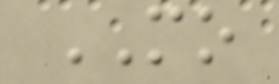MO
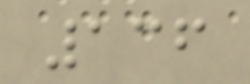136
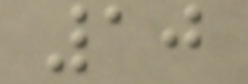10
